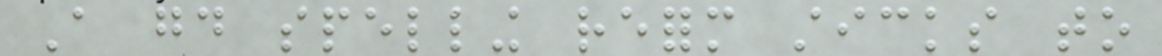A good spelling reform sticks to
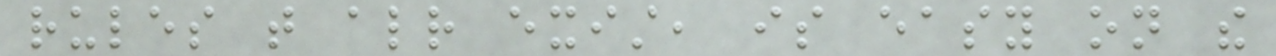rules that already exist, is easy on the
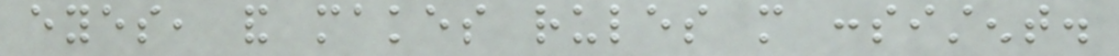eyes, and makes rules more consistent.
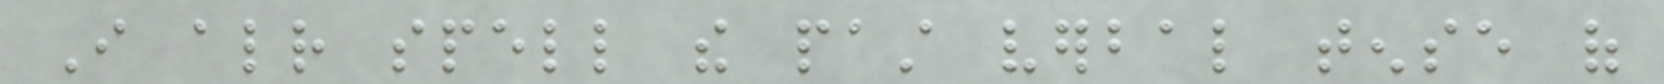I already spell the past verbal tense of
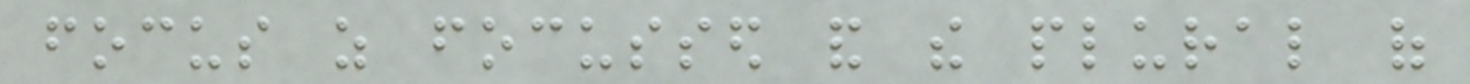focus as focussed and the plural of
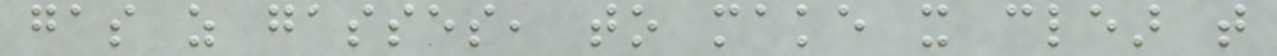gas as gasses, to make it clear that
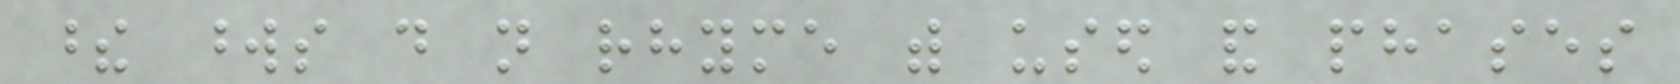these words do not rhyme with used and phases
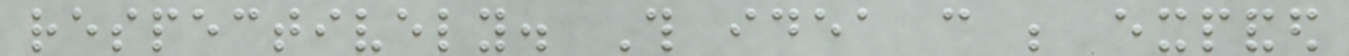respectively. This idea can be expanded
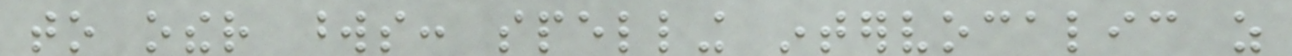to other words: spelling intervocalic as
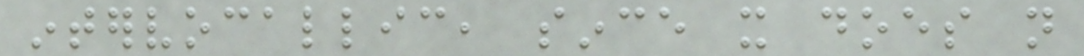intervocallic, since it does not
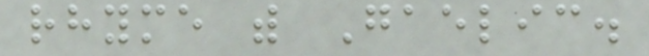rhyme with Gaelic.
